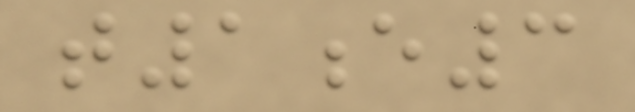t1e3
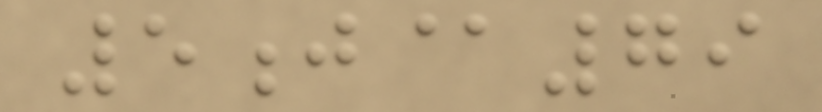5j@79
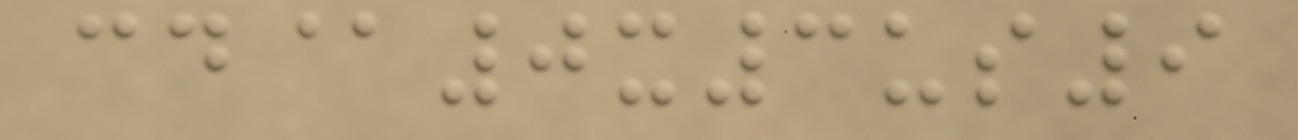cd@0x3us9
